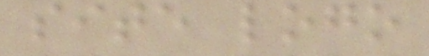site logo
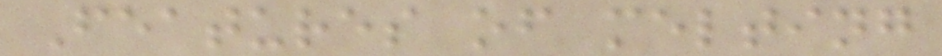Features of melting
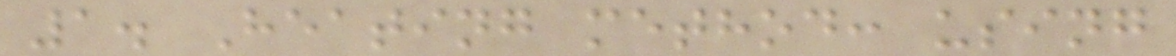1. Heating method: using
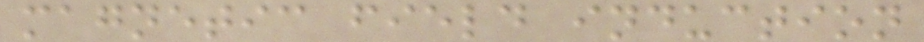magnetic field induction
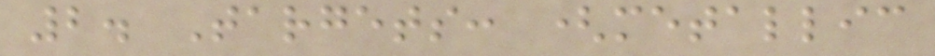2. Targets: (metallic
